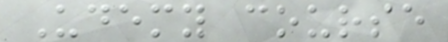Udemy course
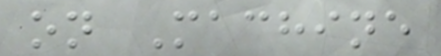on Machine
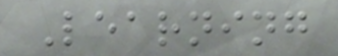Learning
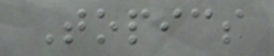Topics
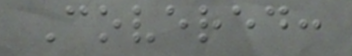Covered:
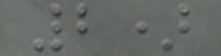2)
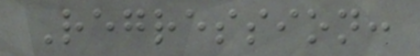Regression:
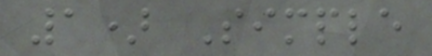1) Simple
